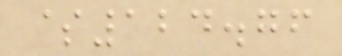$124.76
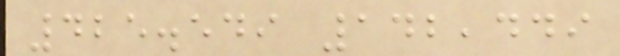425.549 142,449
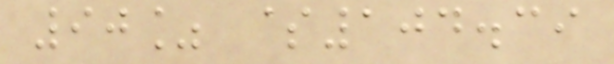90% $104.39
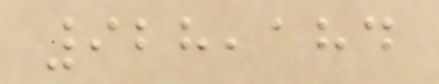928,184
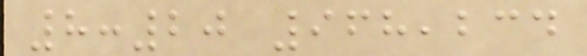8:20 968,234
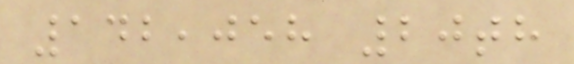142,058 20th
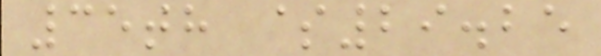35th $29.25
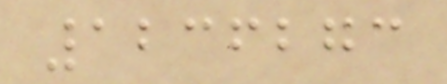1236273
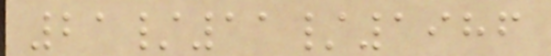21/11/1986
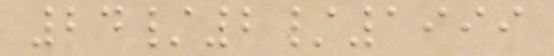24/2/1999
